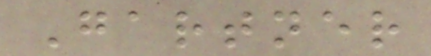Gartner
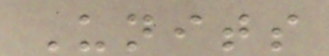Units
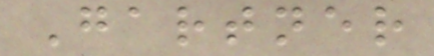Gartner
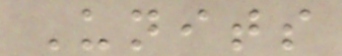Units
